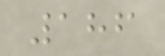186
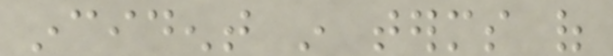incident in terms of
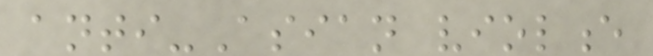anti-Asian violence
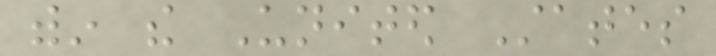within the United States
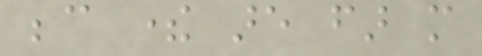because there are far more
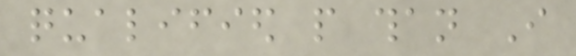qualified people than I
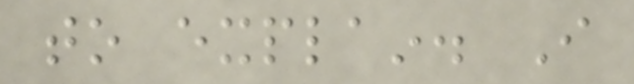to explain. I
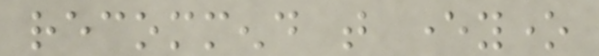recommend that everyone
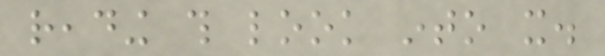reading this look into it.
